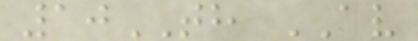10TH AV
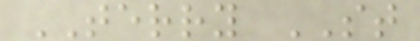TERRY ST
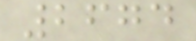2674
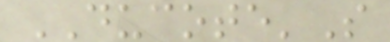DUCOTE'S
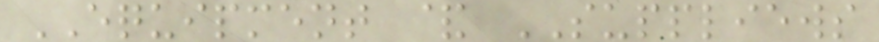EQUIPMENT & SUPPLIEWS
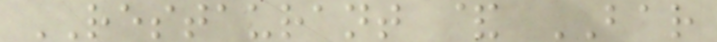RESTAURANT & BAR
